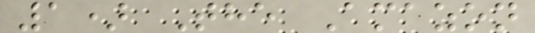1) The Amazon
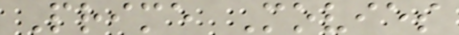Prime Movies
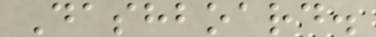Dashboard.
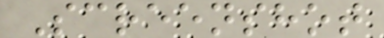Screenshot
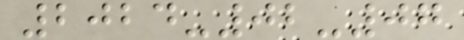2024-02-07
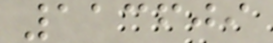113609
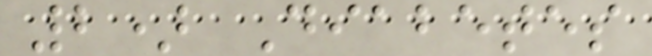2) Diabetes
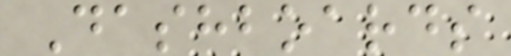Dashboards
